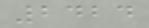2424
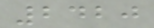2420
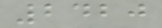2420
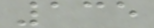135
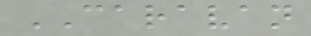CARAVAN
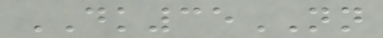DK35NN
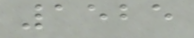1525
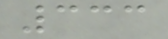333
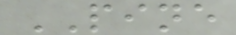PINE
